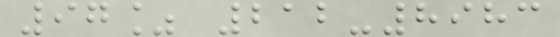97% 212-8983
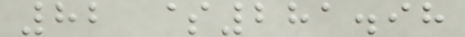82 $281.98
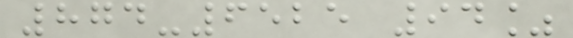874-6525 94%
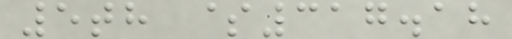5th $317.18
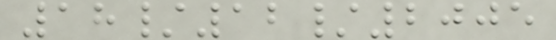18/12/2005
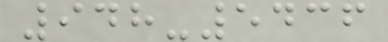948-5436
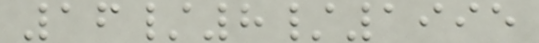16/8/1995
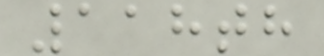118th
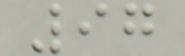97
